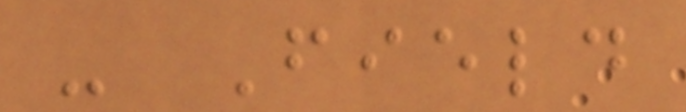- Field
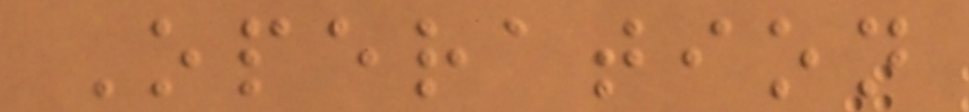Operation
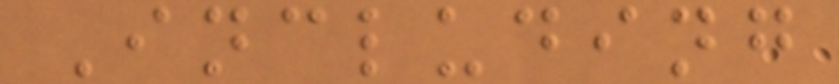Including
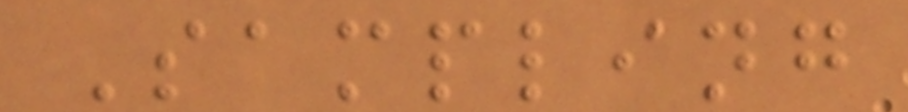Sampling
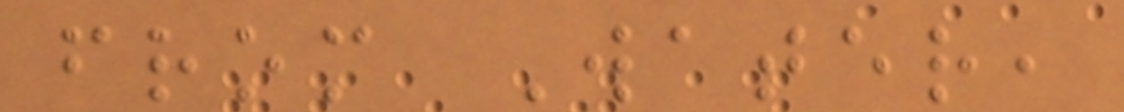from Water,
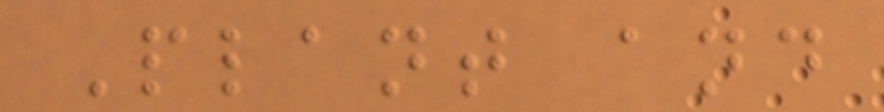Plant and
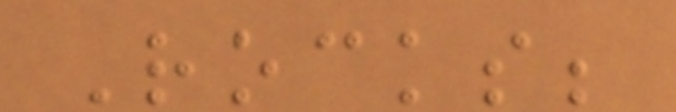Rocks;
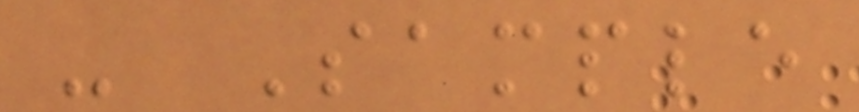- Sample
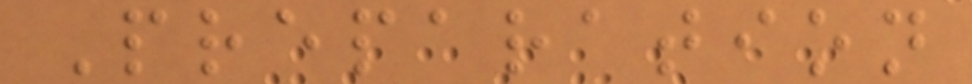Preparation
